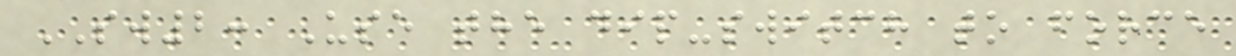SW2: Use the dip-switch to force
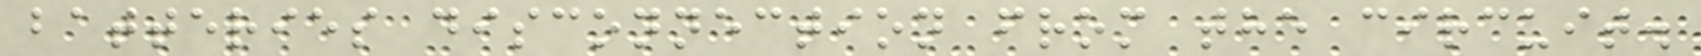batteries disconnection from the circuit.
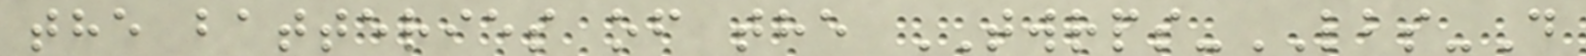the batteries of the TWRPS-LBS-D
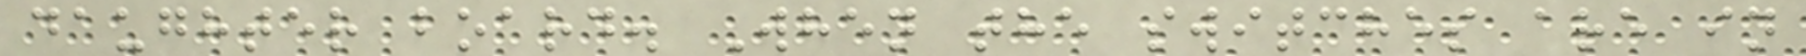daughter board. When the switches are in
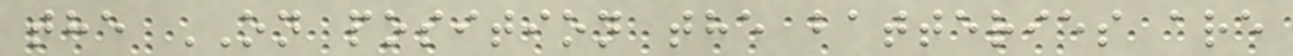the ON position the batteries are
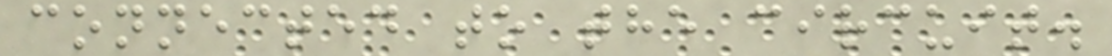connected to the circuit.
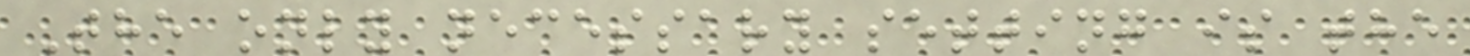The only necessary setting is the
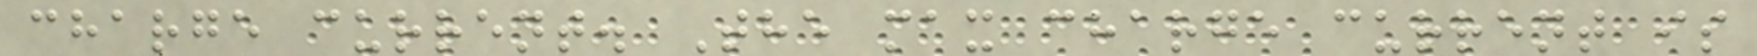charge current. The max charge current is
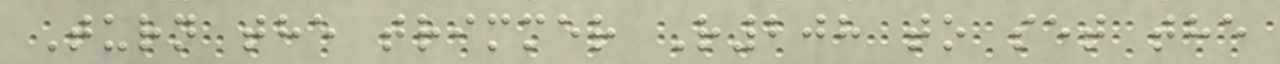Turn the trimmer R208 to set the
